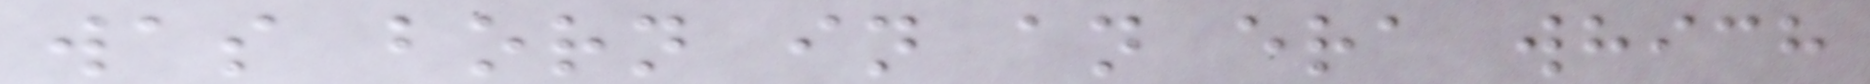was born in an era which
